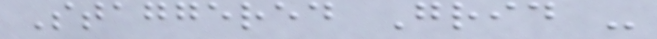Staggered Grid -
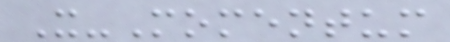X-Momentum
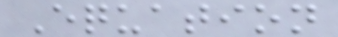Equation
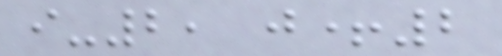i-2, j+2
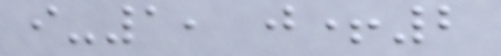i-1, j+2
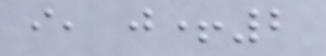i, j+2
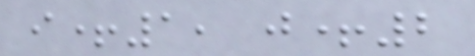i+1, j+2
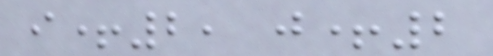i+2, j+2
